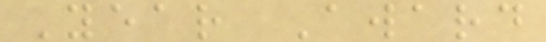Year Award
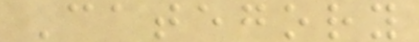Category
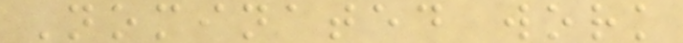Nominated work
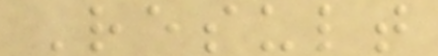Result
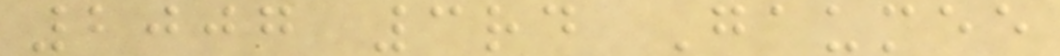2007 3rd Gaumee
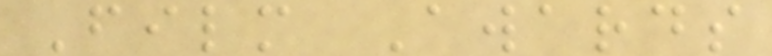Film Awards
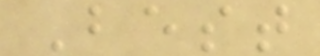Best
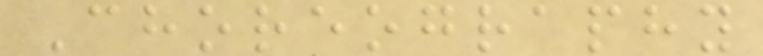Choreography
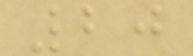20
